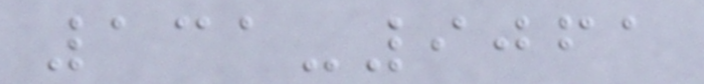131-9061
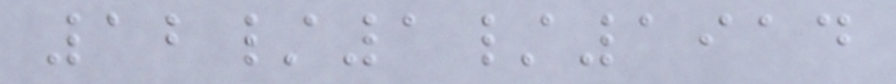12/1/1914
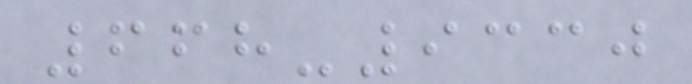668-9330
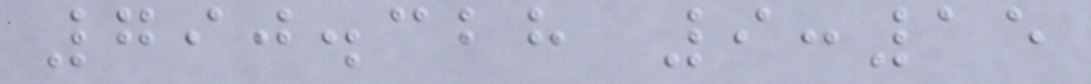790.328 9:15
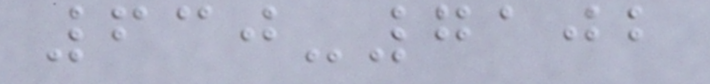630-7102
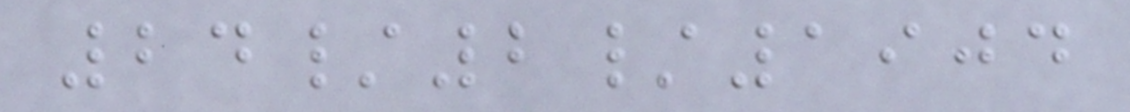24/2/1904
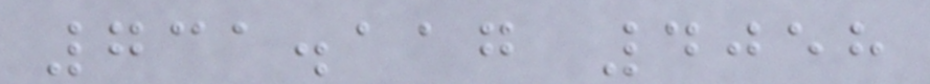731.117 4058
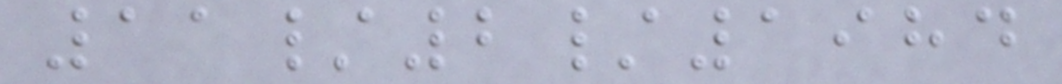11/2/1984
